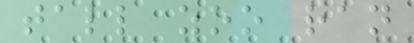tall zoo ran
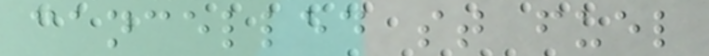cancelled st fuel
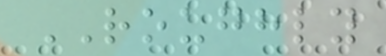ROUGHLY
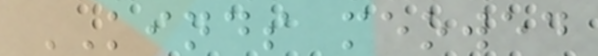KINDS meowed
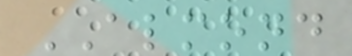ALMOND
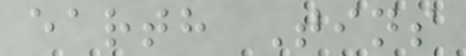earth Tins
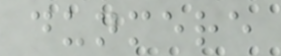dunmere
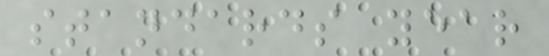standards year
